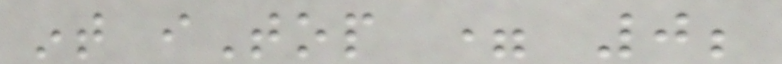int iTop = 0;
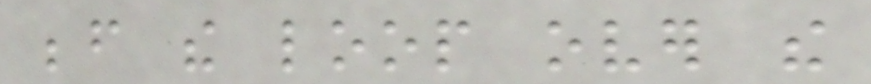before the loop over the
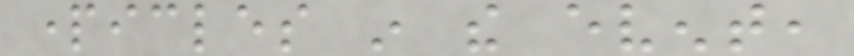particles in the event,
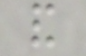and
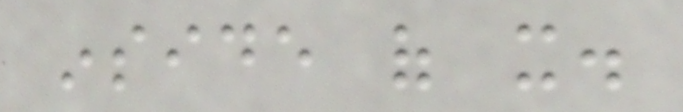inside of it.
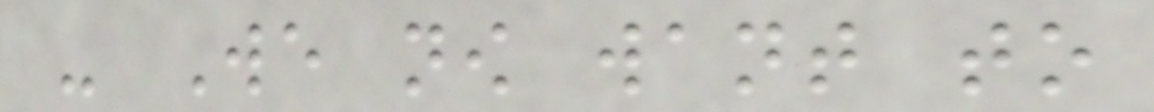- We now want to
